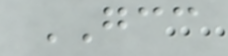GCC
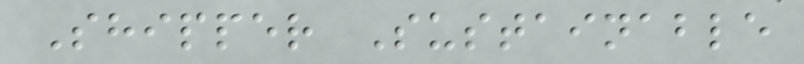Shipper Sustainable
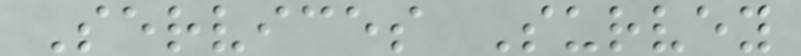Services Survey
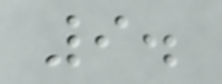9.
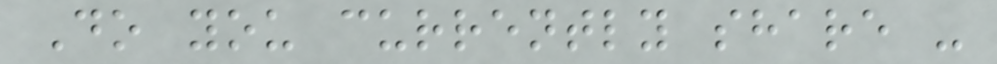Do you currently share -
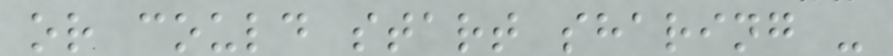or could start sharing -
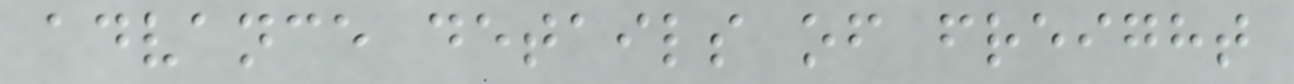advance details of freight
